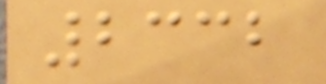2332
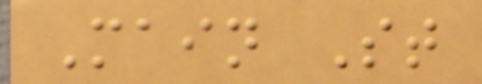Main St
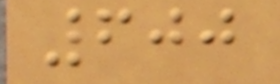600
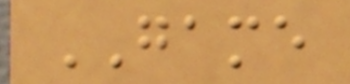GAME
